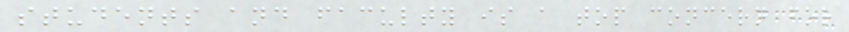students and faculty is a top concern for
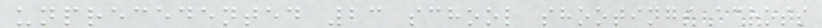unprecedented 23 school shootings across
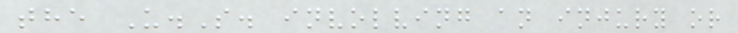the U.S. involving an injury or
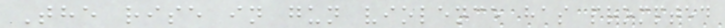The rise in gun violence has prompted
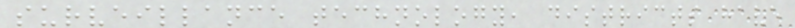surveillance technology, districts have
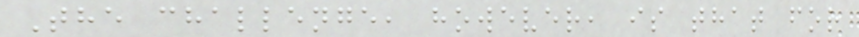The challenge, however, is that for
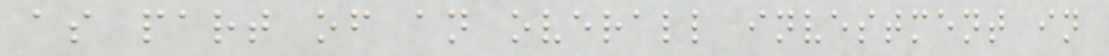as part of an overall investment in
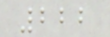222
